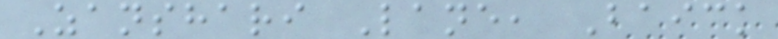Zanshari Lane, Baick
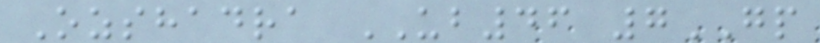Ozshadra UB46 7GP
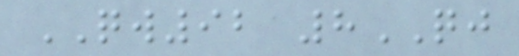QW92 8QJ
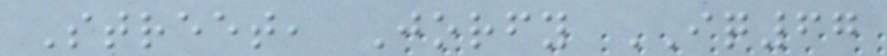Street, Jorfy IQ67
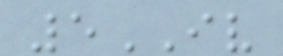5IV
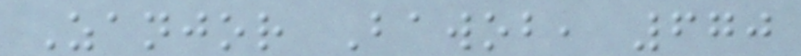Zanjor Bawob, 670
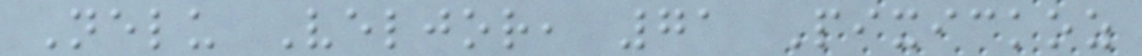Nelu Veljor, 71 Pixickoz
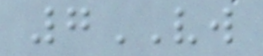7VW
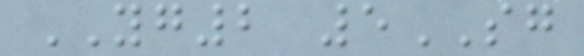YG2 5SG
